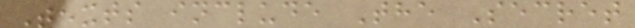Texts include The Secret
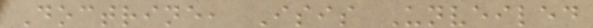Doctrine, Isis Unveiled
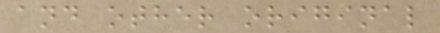and other original
